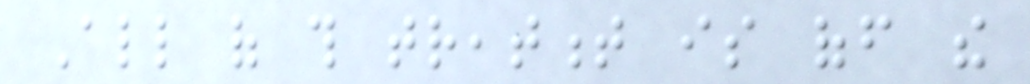All of this treatment is off the
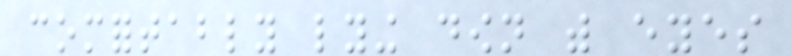comfortably lying down with eyes
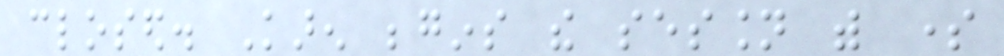closed. Karen begins the session with some
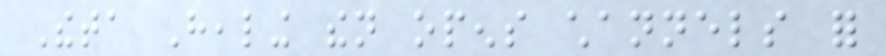Theta Healing then opens channels for
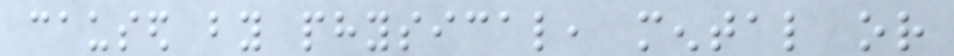caused by physical, mental or
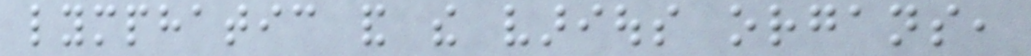lymphatic and the various organs,
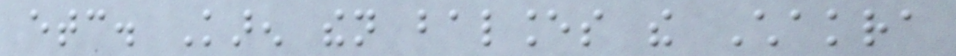etc. Karen then balances the Chakra
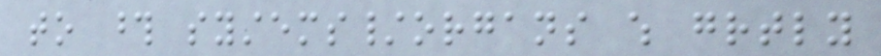to those systems/organs which greatly
